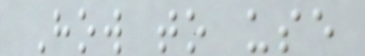How to use
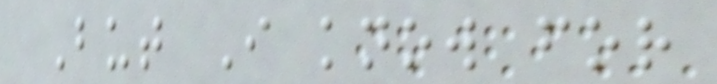But I know for
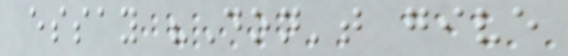essay "Don't give
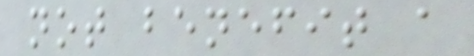not benefit a
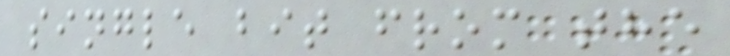single bit from the
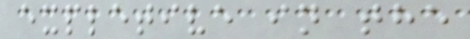expletive in the
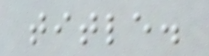title.
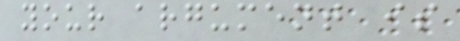your argument is
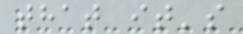that it's
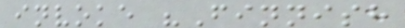invoke "Finnish
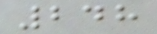248
